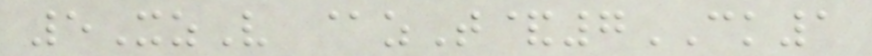5XzV @zT&7CK1
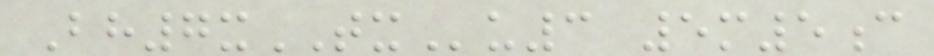Bh7xTXu3 5m5c
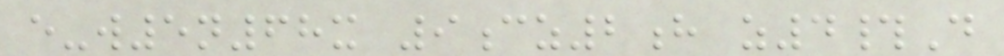e-w5n68x 9cz2h z4#D
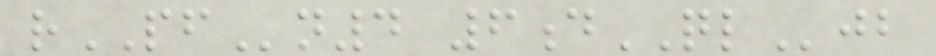rPFn4 6dQLjb
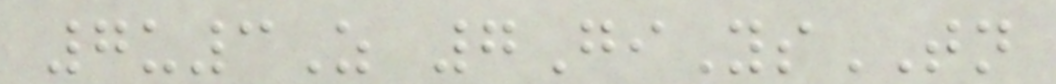7u3Z 7GiYsTN
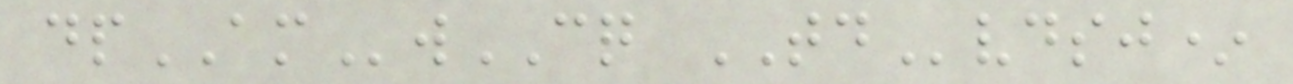dpAMwCQ TDvdsj*
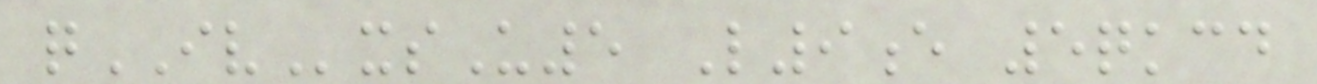qIVxsU5 L9e 5qkcd
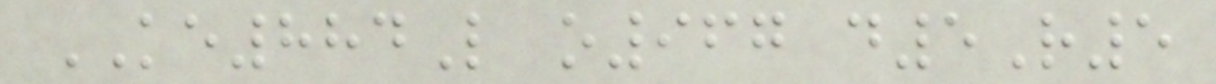KE884L o967 d5R5
